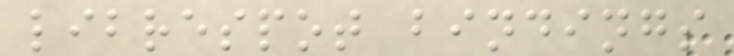librespot bindings
